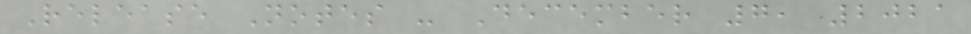Release Notes - December 7, 2021
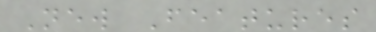New Features
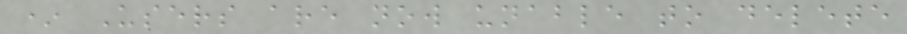* Users are now unable to delete
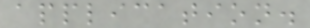application.
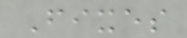Fixes
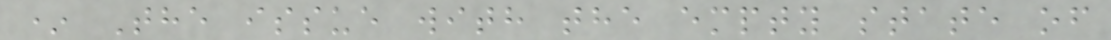* The issue with the empty state of
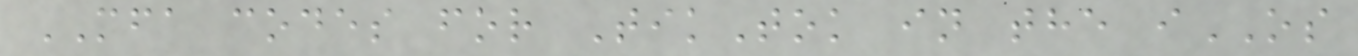MFA codes for TikTok in the iOS
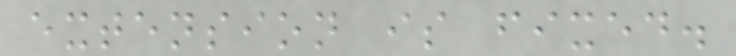extension is fixed.
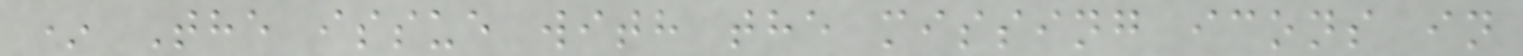* The issue with the missing icons in
